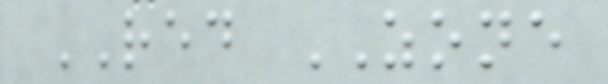RED ZONE
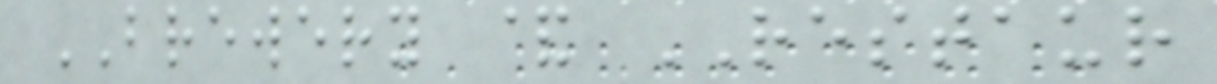BREWERY & RESTAUR
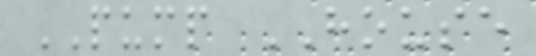PUMP HOUSE
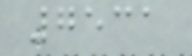7531
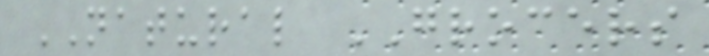NATURAL GROCERS
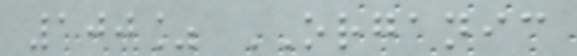100% ORGANIC
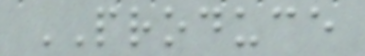PRODUCE
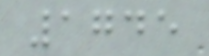1745
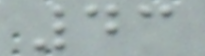43
